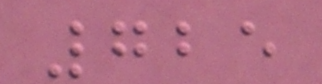725
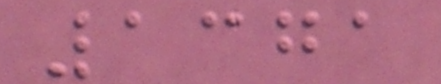1371
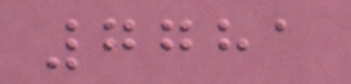7781
